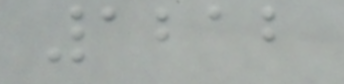1212
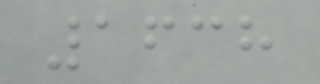1638
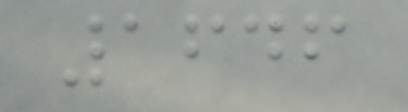1646
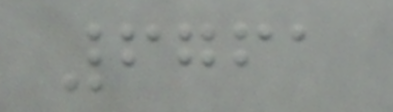6761
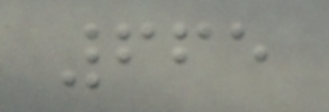665
